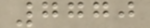7770
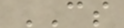CS
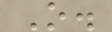O.
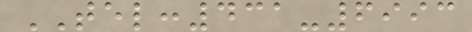TEL:431-6993
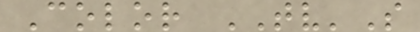Color TV'S
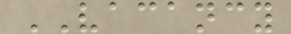VACANCY
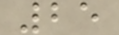25
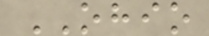OHIO
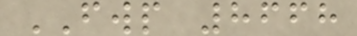FWP 8668
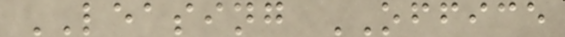LEASING OFFICE
